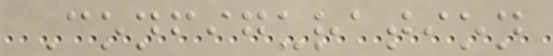Configuration
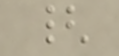{
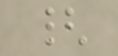{
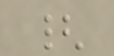{
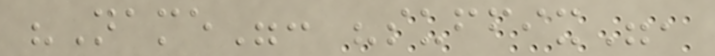"Name": "suffix",
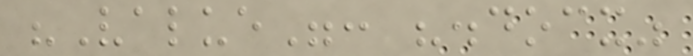"Value": ".docx"
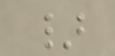}
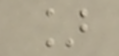]
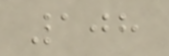108
